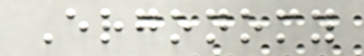Ergonomy
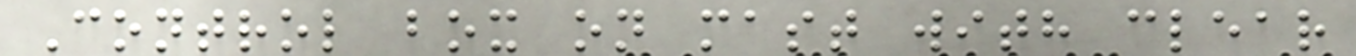Control box on mast with clear
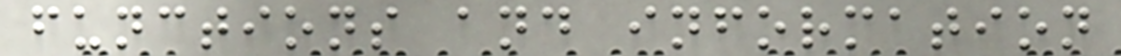functions and information
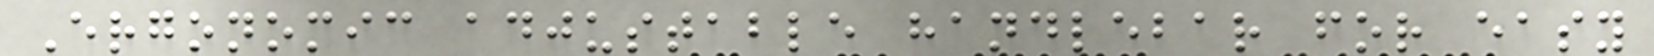Ergonomic adjustable handlebar for easy
